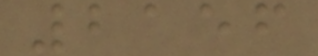2156
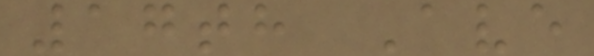17th Ave
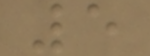5
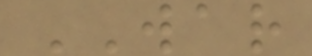WAR
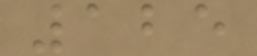125
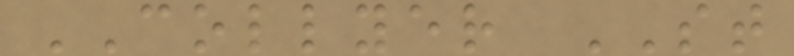COLLYER ST
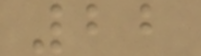22
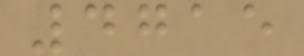4715
